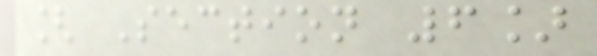[ Section 6]
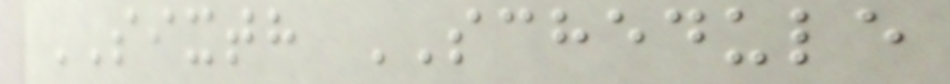SIXTH SCHEDULE
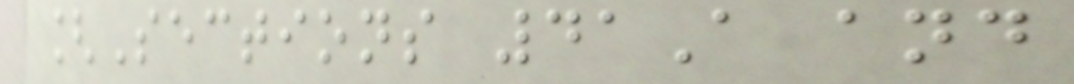[Sections 41A and
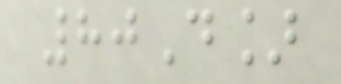80D]
